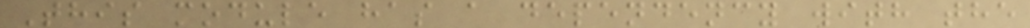This module has a dependency with the
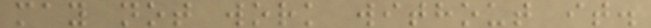may not work without it.
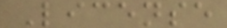License
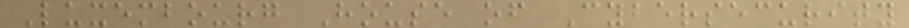Luxembourg House of Cybersecurity
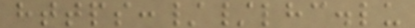https://lhc.lu
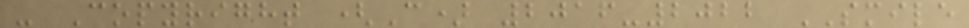- Copyright (C) 2016-2022 SMILE
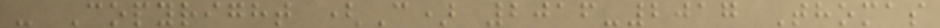- Copyright (C) 2016-2017 Thomas
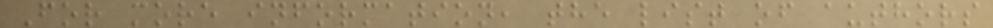For more information, the list of authors
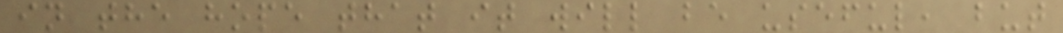in the hope that it will be useful, but
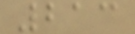213
